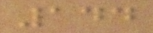144
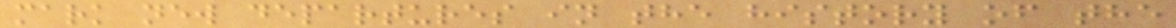mark new departures in the history of the
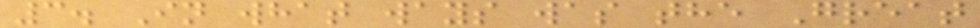3. In what ways was the Great
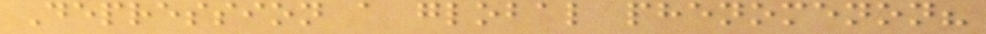Depression a global phenomenon?
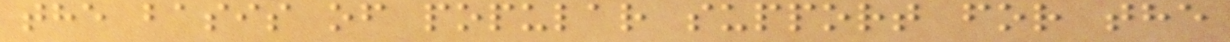the basis of popular support for the
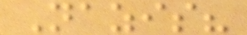Nazis?
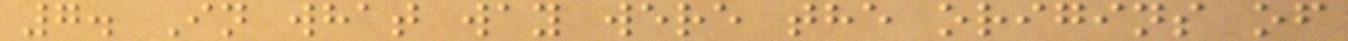7. In what way were the origins of
